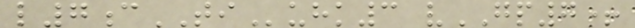l7cTIuhk3 vGP7+
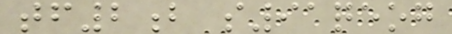tf2b s91qeog
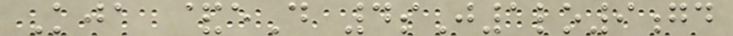Kja &eD 4sJ1lo9gd
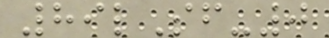89lSf-0
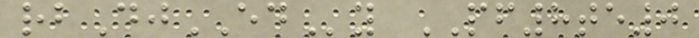rbDjEDy PF8te0
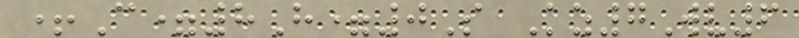+C=8H=0S Kz7Wv6
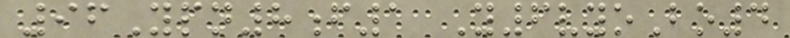96Ypn8f1 Y6vyoBo4
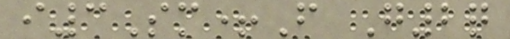i3Sm+F G2q
